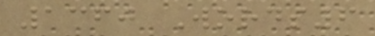1360 Words6
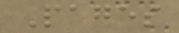Pages
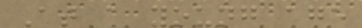At a young age
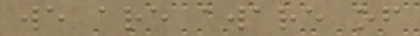we are aware of
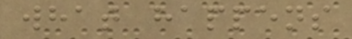what happens
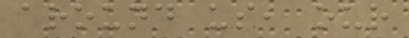around us, our
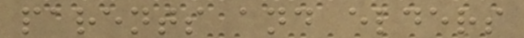parents and elders
